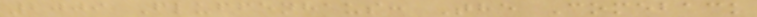2009 Fluffenhaus: The Comeback
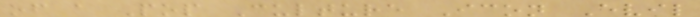of a Pop Culture Icon Evil
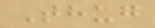Thug
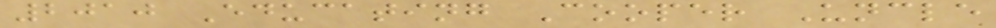2010 Educating Cooper Uncle
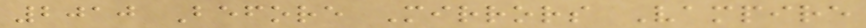2010 Before Mirrors Vampire
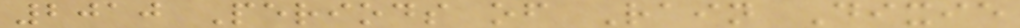2010 Periods of Rain Dixie
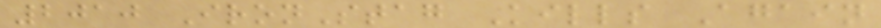2010 IronStag Kills Again
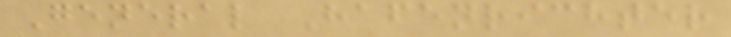General Hafenrichter
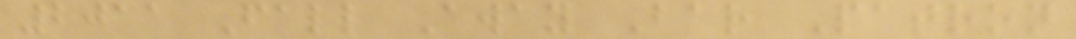2011 Fall Away Bar Patron
